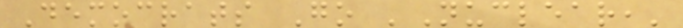Democrats Go 'Nuclear,'
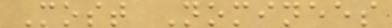Most Nominees
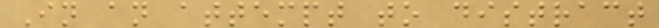In an attempt to distract
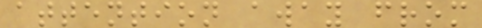attention away from
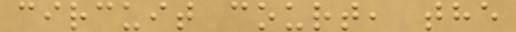circuit court, the
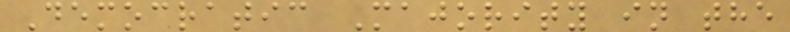Democratic Majority in the
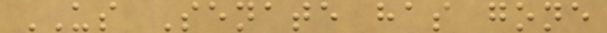US Senate has gone
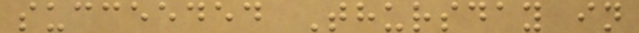succeeded Thursday in
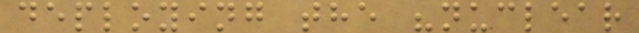deploying the "nuclear
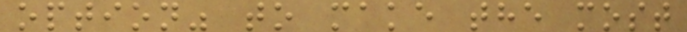option" to make the most
